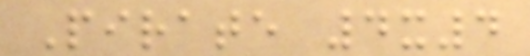Pirate 4x4
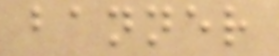banner
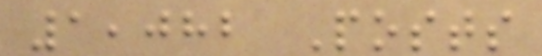1,082 Posts
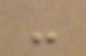-
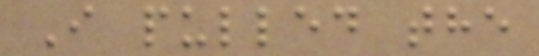I pulled the
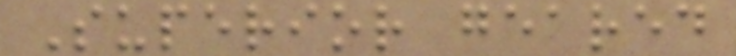Superior geared
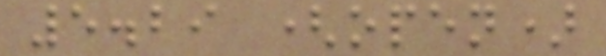5.29 (open)
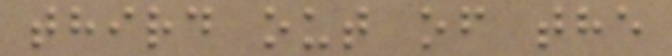third out of the
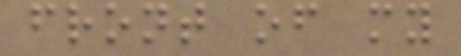front of my
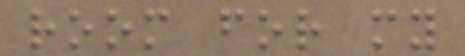room for my
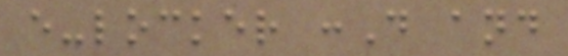e-locker :D and
